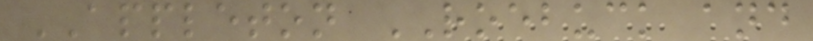APPLETON ROEBUCK and
